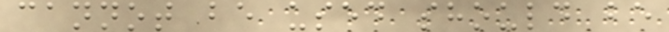cannot be used should be
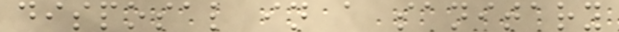disposal in a sanitary
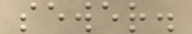sewer.
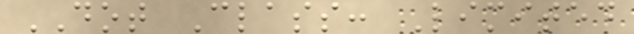DOT Class: Limited
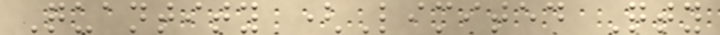Quantity (Limited Qty
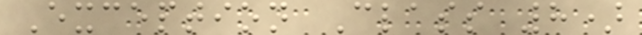Exception Class 8)
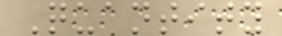Quantity
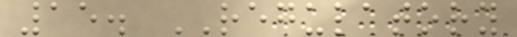15. REGULATORY
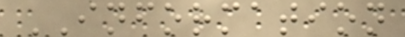INFORMATION
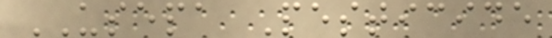USEPA Pesticide
